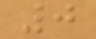0
